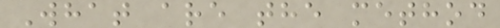What are the method
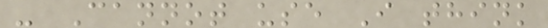- Cannot use I think
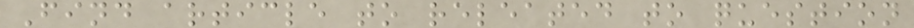Find article to releated to question
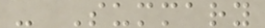- Summary
